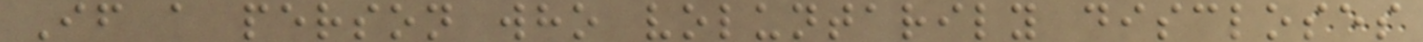If a person who voluntarily discloses
